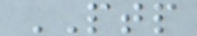PTP
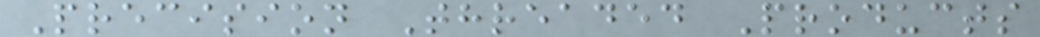Precision Threaded Products
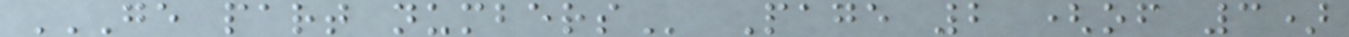GE PART NUMBERS Page 2 (of 3)
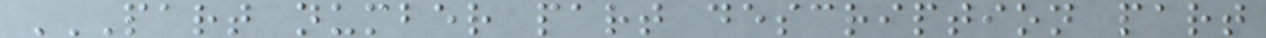PART NUMBER PART DESCRIPTION PART
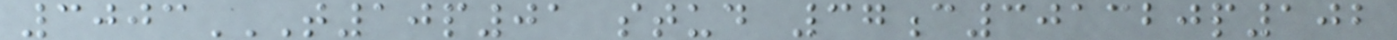3003T10P01 STUD 37C301320P102
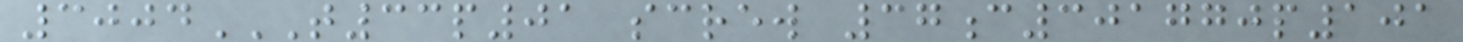3004T33P01 SCREW 37C301770P101
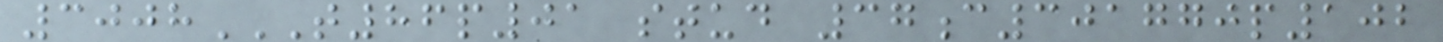3008T86P01 STUD 37C301770P102
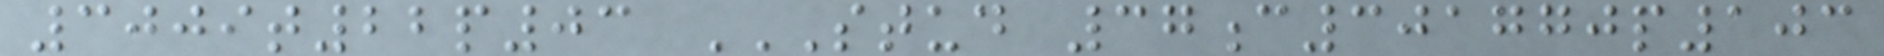3009t22p03 STUD 37C301770P103
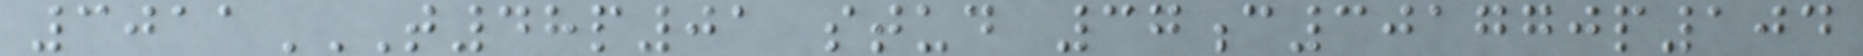3011T48P01 STUD 37C301770P104
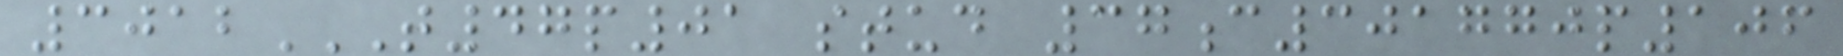3012T47P01 STUD 37C301770P106
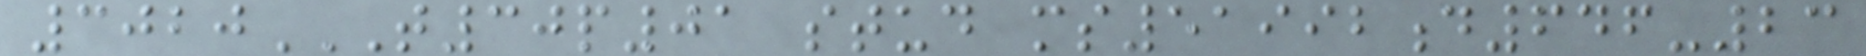3020T30P01 STUD MS51992D646-23
